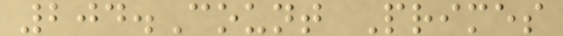204.Count Primes
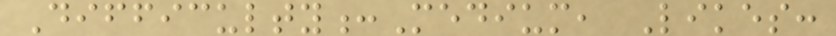Difficulty:Medium, Likes:
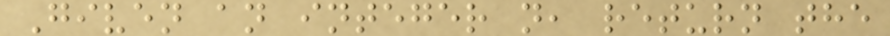Given an integer n, return the
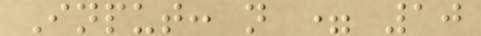Input: n = 10
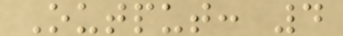Output: 4
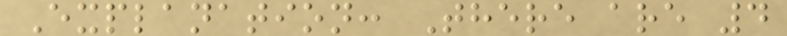Explanation: There are 4
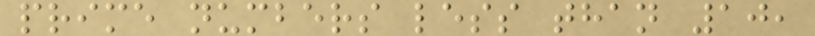prime numbers less than 10,
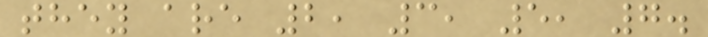they are 2, 3, 5, 7.
